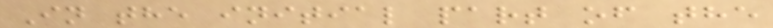In the initial part of the
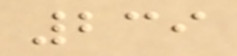239
